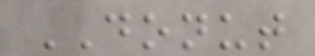DONUT
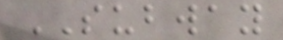SUBWAY
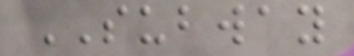SUBWAY
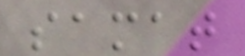samat
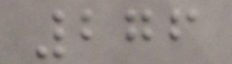276
